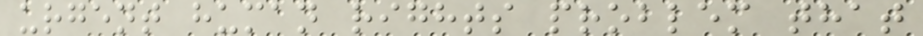urgent human rights problem that
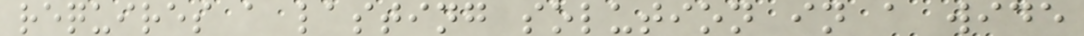requires a lasting solution in a wide
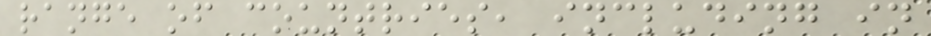range of countries, including in
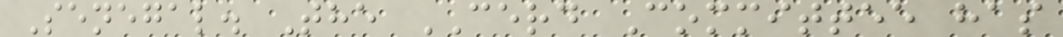Senegal. The CERD Committee has
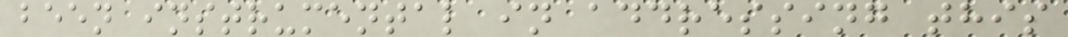been instrumental in addressing this
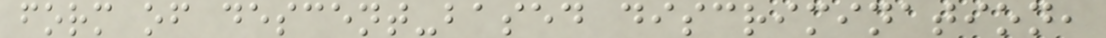form of descent-based discrimination,
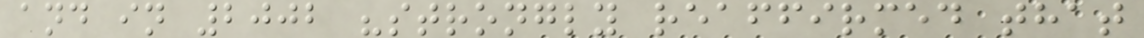and in 2002 "strongly reaffirmed that
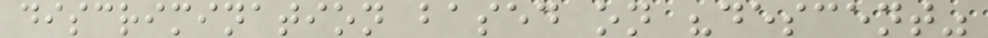discrimination based on "descent"
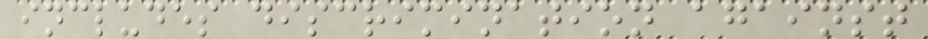includes discrimination against
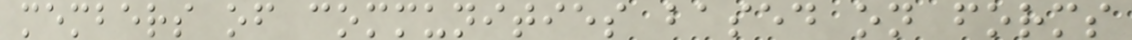members of communities based on forms
